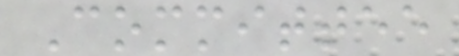Committee
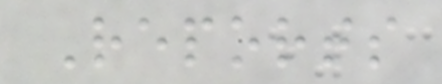Reports
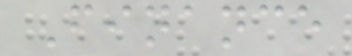Finance
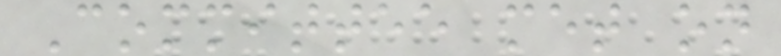Committee met on
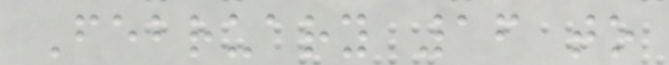February 16 to
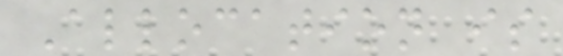Allocation is
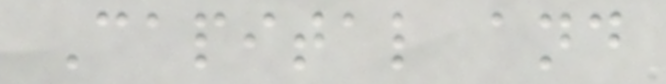Capital and
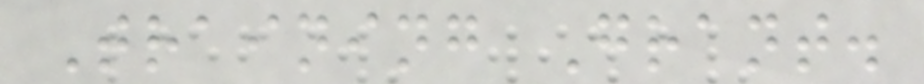Training Grant.
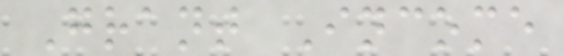Grant Income
